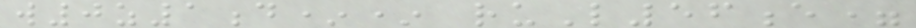w0z1d** ruL56e=
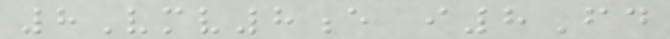8Vmv8e i8Fd
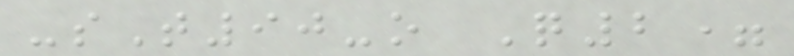-sT90-o Q2=
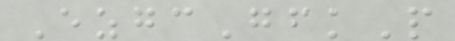EzgcGfkP
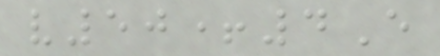v50+4E
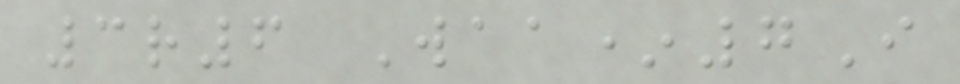3r6 Waa*7I
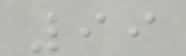99
